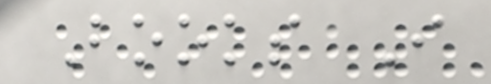Books I
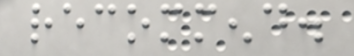recommend.
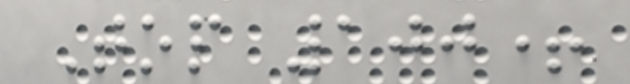Top 100+
